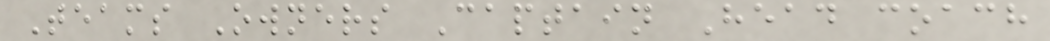Teams Owners Captain Head coach
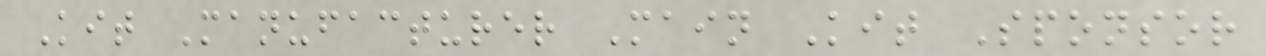Kit Manufacturer Main Kit Sponsor
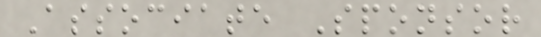Associate Sponsor
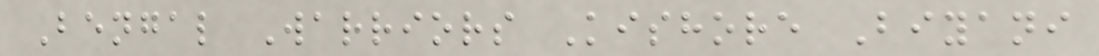Bengal Warriors Kishore Biyani
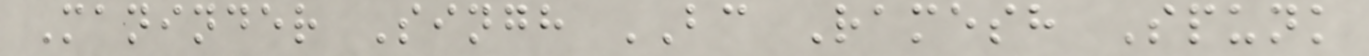Maninder Singh BC Ramesh Spunk
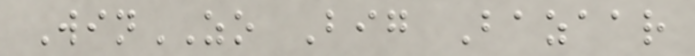WinZO Big Bazaar
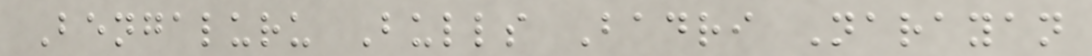Bengaluru Bulls Badri Narayan
